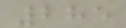285
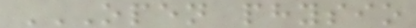OPEN PHYSIO
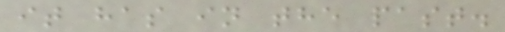it has in the past.
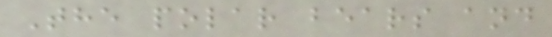The polar bears and
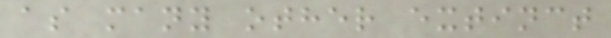as many other extinct
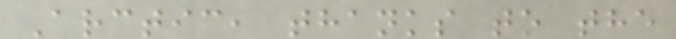Arctic, thanks to the
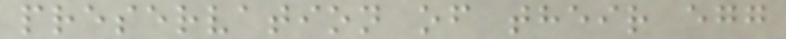preservation of their egg
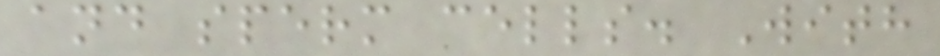and sperm cells. With
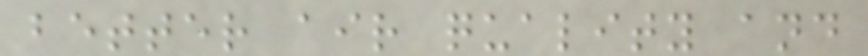better air quality and
